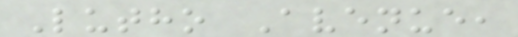Lutho Avenue,
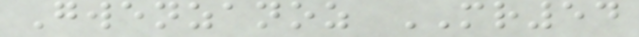Gwenzanoz MR54
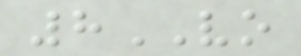8VO
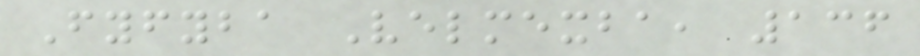Fyfyba Velmexba, 136
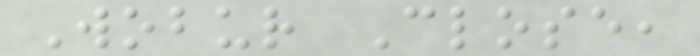Wobur Close,
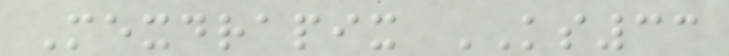Mexdrapix KS33
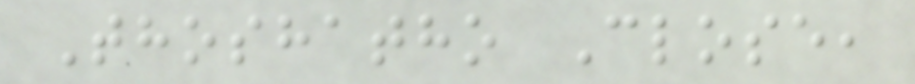Thoshatho Close,
